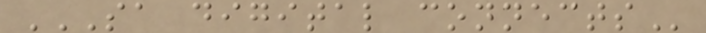SA DIGITAL CONNECTS
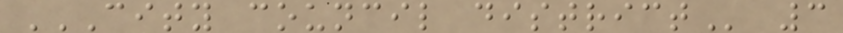CITY COUNCIL DISTRICT 3
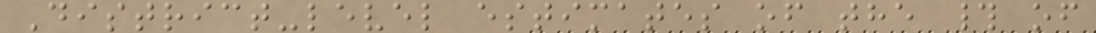District-level estimates of the # of
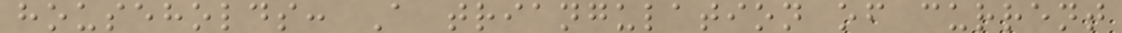households: A triangulation of current
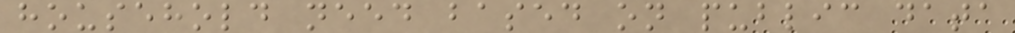household need based on public data
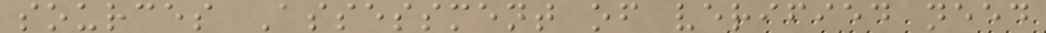sources Assessment of verified need
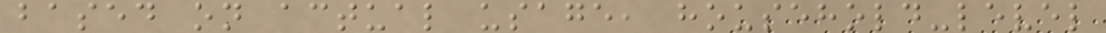based on actual usage, household-level
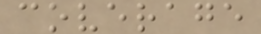coverage
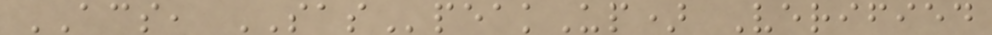ACS, SASpeakUp) Verified
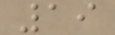19
